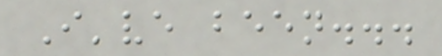I've been...
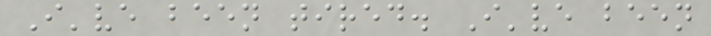I've been tired. I've been
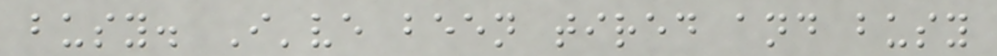busy. I've been tired and busy
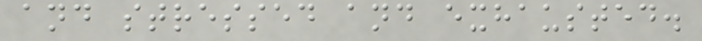and stressed and exhausted.
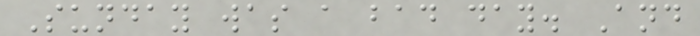Sunday was a bad day. And
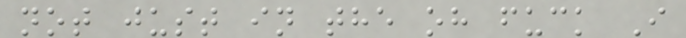not just in the oh fuck I
